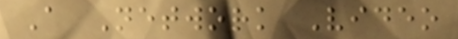A Network Video
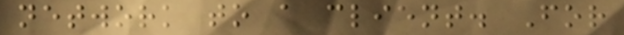network to a client. For
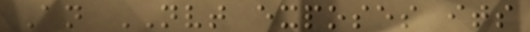An NVT exposes its
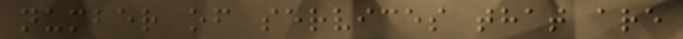number of services that are
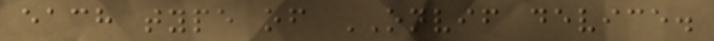each type of ONVIF device.
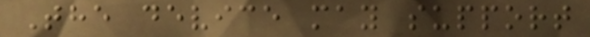The device may support
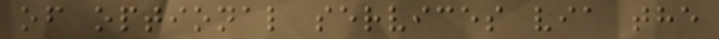of optional services via the
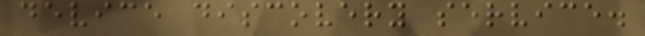device discovery service.
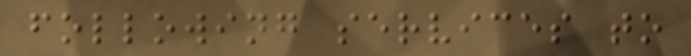following services to
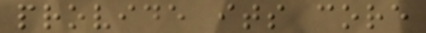provide its core
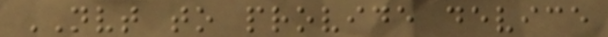NVT to provide device
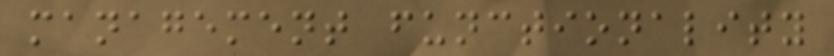management functionality
